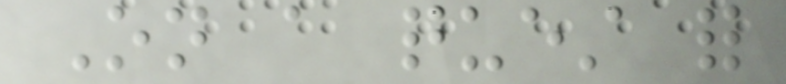On a quest for
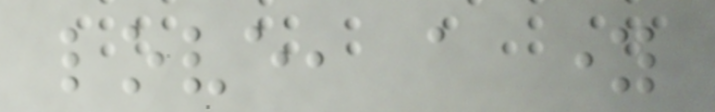love, a young
